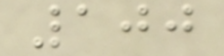100
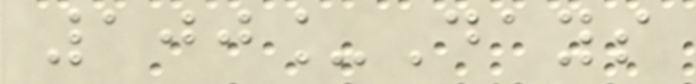100_Days
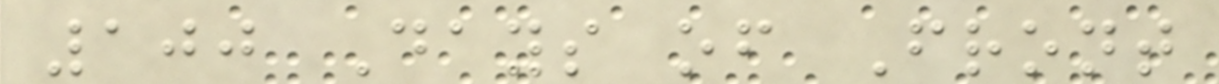100 Days of Front
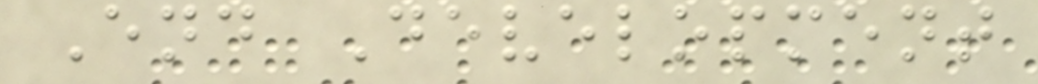End Development
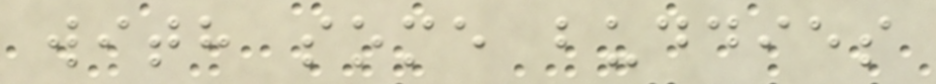with some buddies
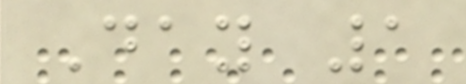Day 1
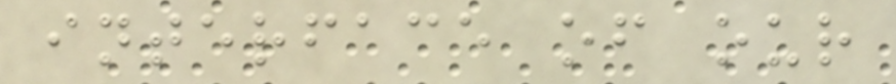interface of our
